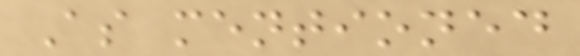As mentioned
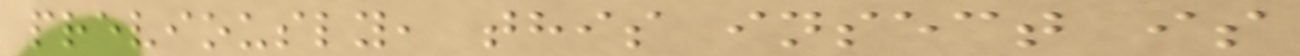previously, this insect is
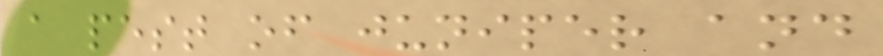a pest of juniper and
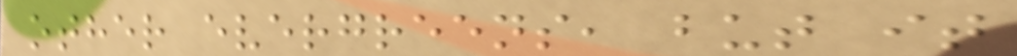other evergreens, but it
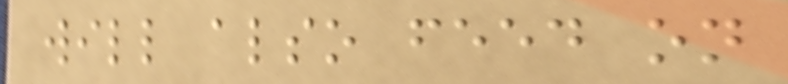will also feed on
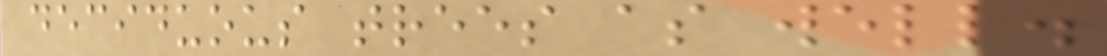deciduous trees as well.
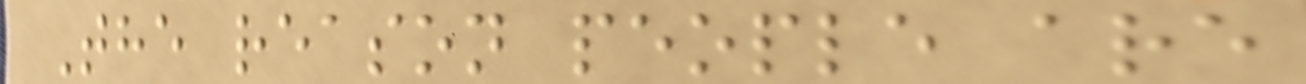The reason people are
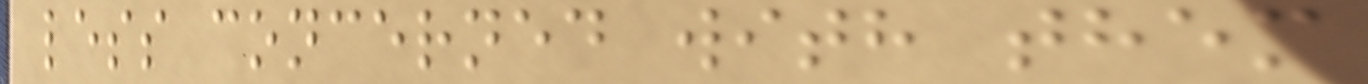less concerned with them
